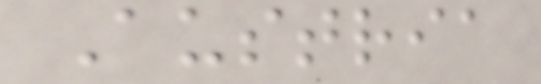Austria
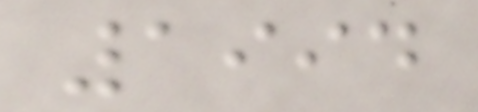1994
